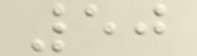50
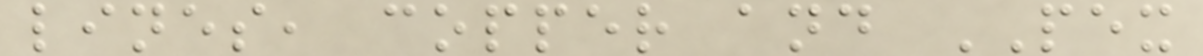lines, copper and PEX
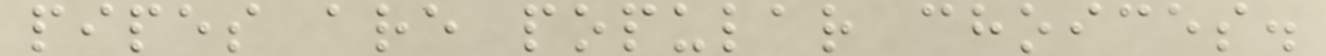pipes are popular choices.
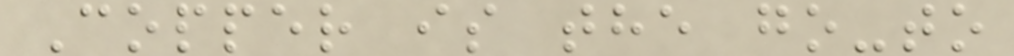Copper is the go-to
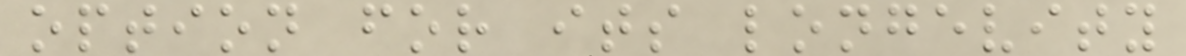option for its longevity
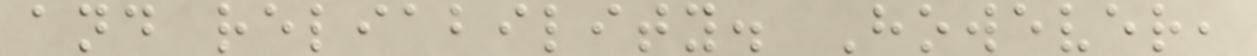and reliability. However,
